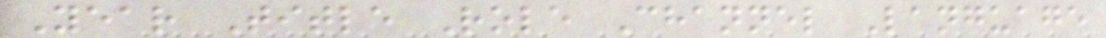Year Title Role Channel Language
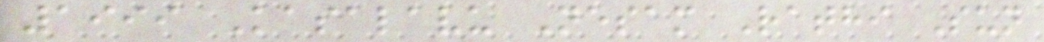1999 Kasalavu Nesam Rathi Sun
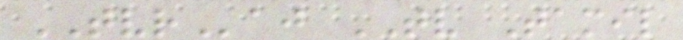TVRaj TV Tamil
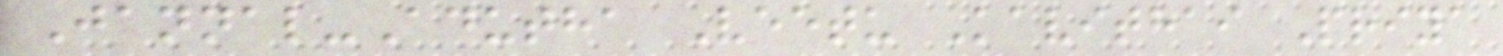Jannal-Adutha Veetu Kavithai Priya
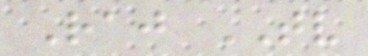Raj TV
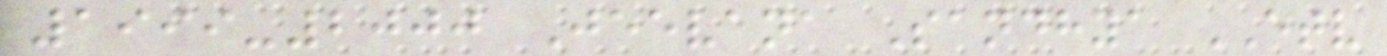1999-2000 Jeevana Sandhya ETV
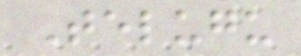Telugu
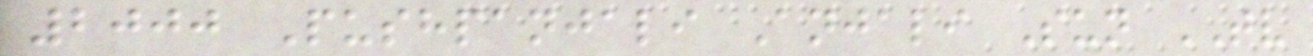2000 Pushpanjali Anjali Sun TV
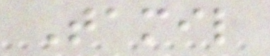Tamil
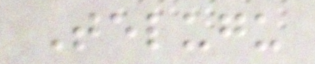Telugu
